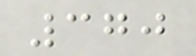370
